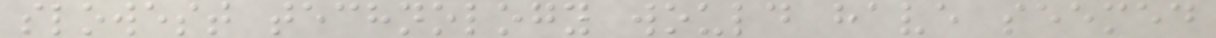slowest technology would have seemed
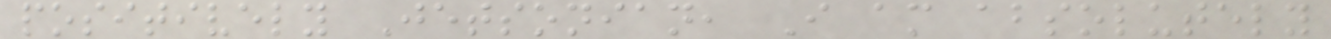positively Jetsonian, I am absolutely
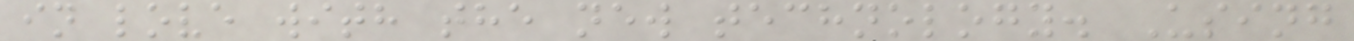in love with the new technology. Using
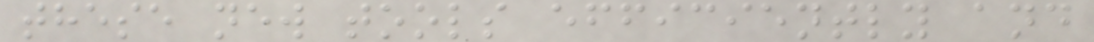these new tools efficiently and
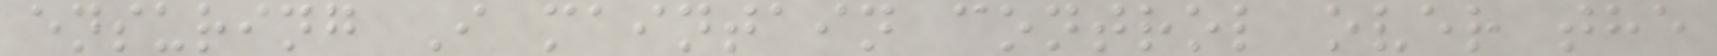ensuring I maintain control over the
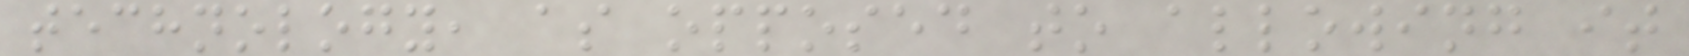technology, as opposed to allowing it
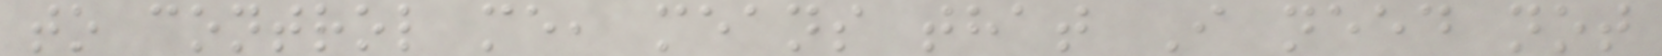to control me, means that I need not
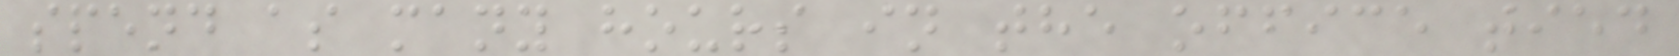spend as many hours in the office tied
